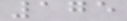175
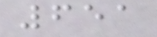651
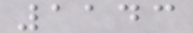1143
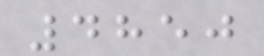4850
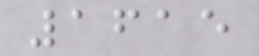1615
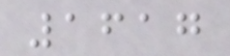1617
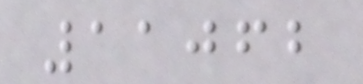11062
